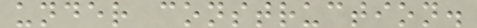under construction.
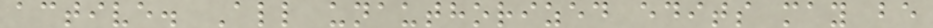active. All unauthorized edits may be
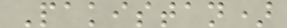Pakistan)
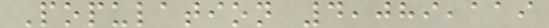Population 4,089,119
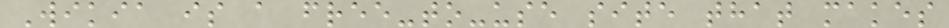Wikia is a free-to-use site that makes
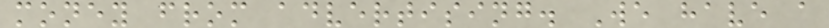money from advertising. We have a
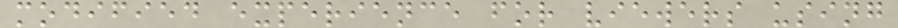modified experience for viewers using
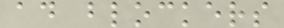ad blockers
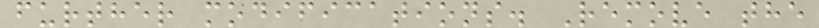further modifications. Remove the
